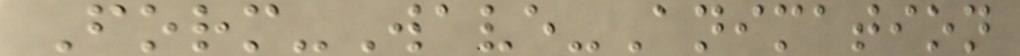Form-Wave-Animation
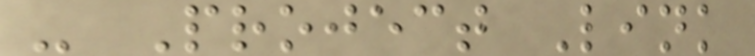- Project Link
